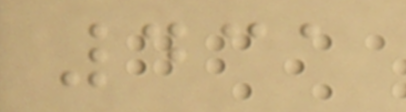431
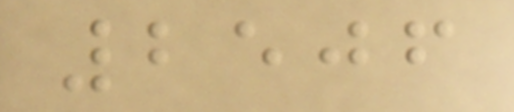2506
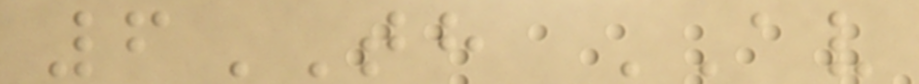6TH AV
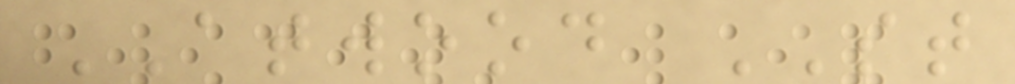ATWOOD ST
